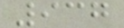937
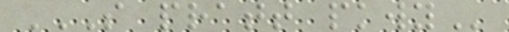S PRATT PKWY
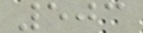503
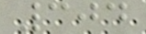304
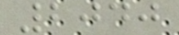2040
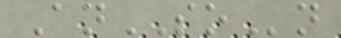AnSOn
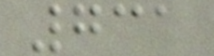731
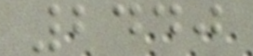2440
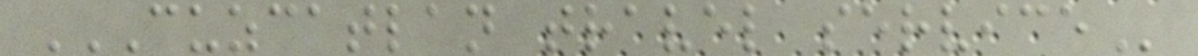CUZCATLAN TRAVEL SERVICE
